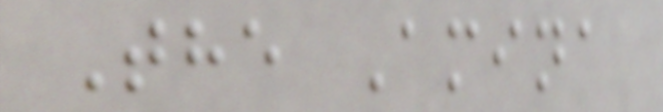The Amina
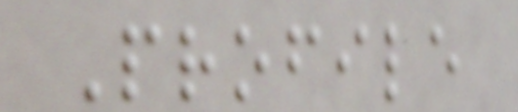Profile
